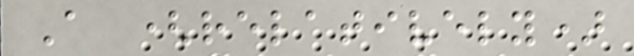A (relatively)
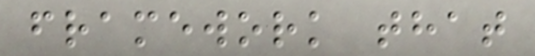framework that
